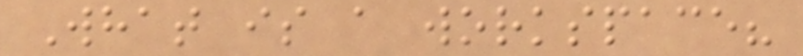What is a workspace?
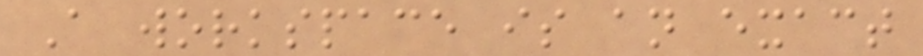A workspace is an exact
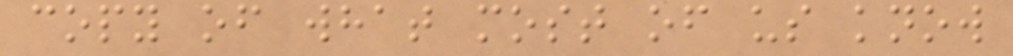copy of what most of us know
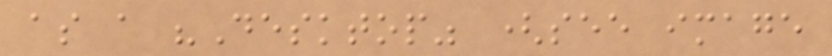as a "Desktop" (see image
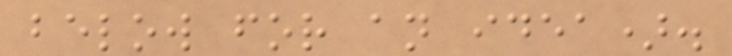below for an idea).
